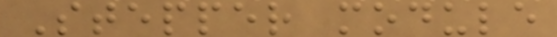Stepper module
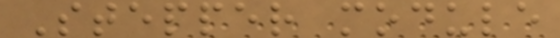Stepper module
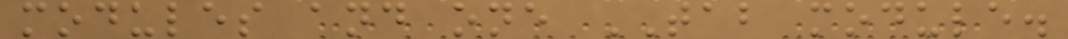modules and one TAB module.
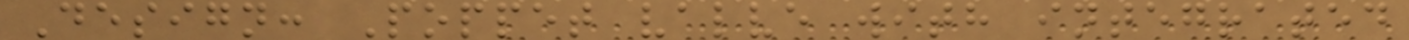Design: Poppet valve with integrated
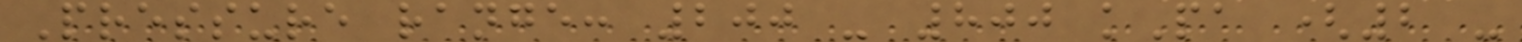Pressure range: 200 - 800 kPa (2 -
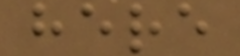here
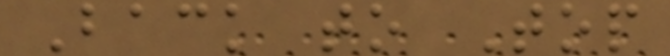Back to Top
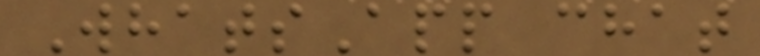WhatsApp chat
